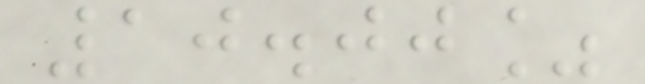10.00%
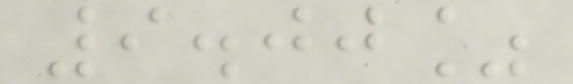9.00%
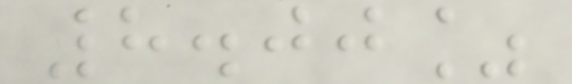8.00%
